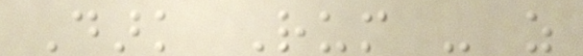Dark Rum - as
